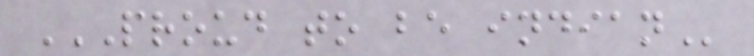PROUD TO BE INDIAN
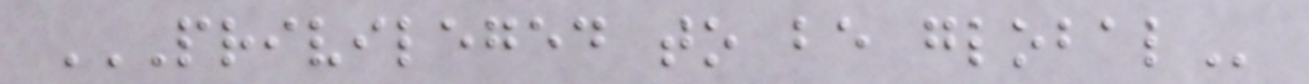PRIVILEGED TO BE GLOBAL
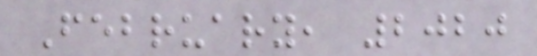February, 2020
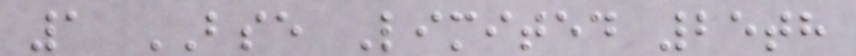1 BSE Limited 25th
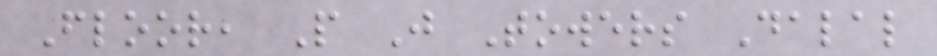Floor, P J Towers Dalal
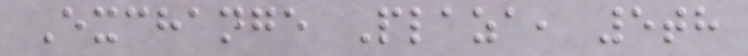Exchange Plaza, 5th
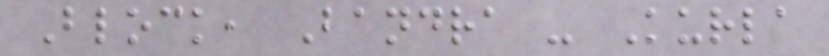Block, Bandra - Kurla
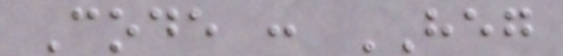Code : HEG
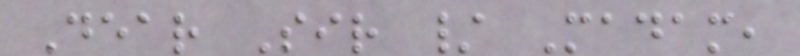Dear Sir / Madam,
